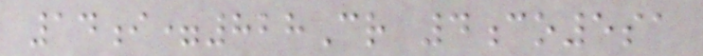14i=828Cr 4co5sa
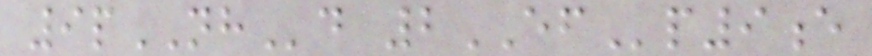9pNHd 2EFp9e
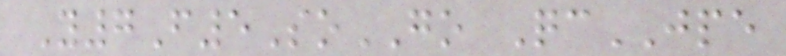Y7F5SoGO QcJPE
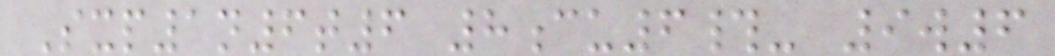Sxp1n6t6 8cu6#- 9w6
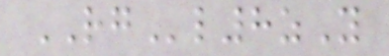RGl8zY
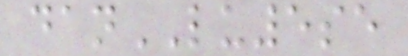danLU5se
